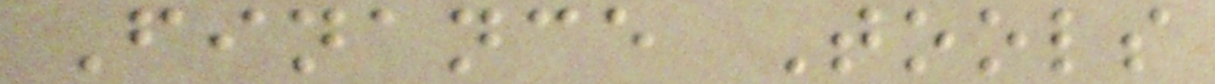Finance Tools
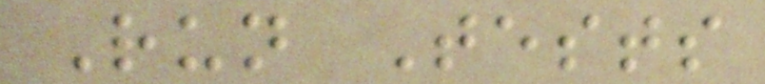Run Tests
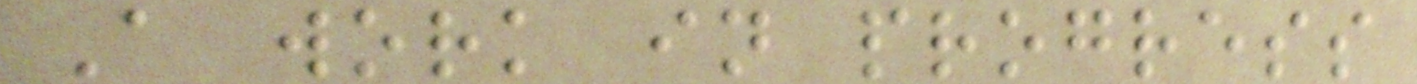A work in progress
